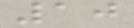10
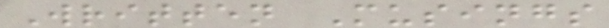Written Musings
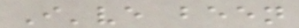I've been
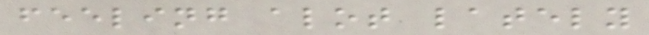feeling alot lately
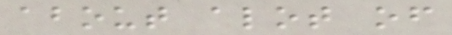about alot of
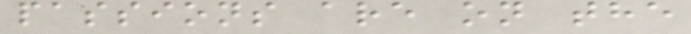passions are on the
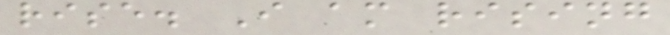rise. I am rising
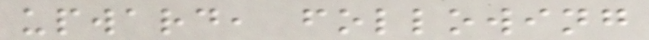upward, following
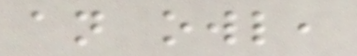an owl,
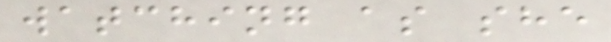watching as she
